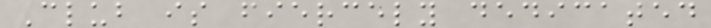Club is fiercely dedicated
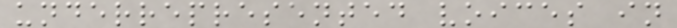underrepresented voices in
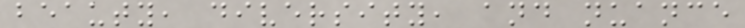beauty, diversity, and nuance
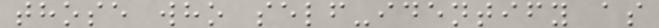those who self-identify as
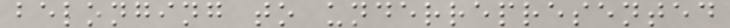belonging to underrepresented
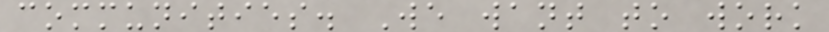communities. We want to work
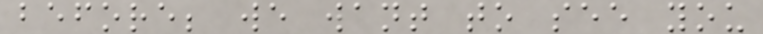before; we want to see you
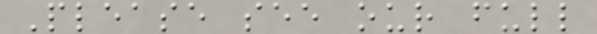Please see our full
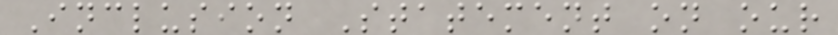Inclusion Statement on our
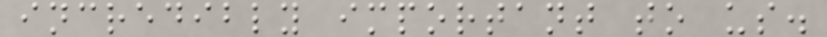incredibly important to us.
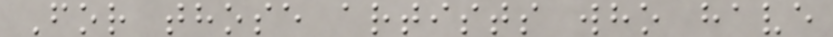For those artists who have
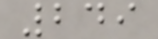249
